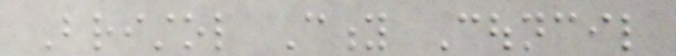Bristol City Council
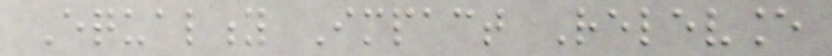Equality Impact Relevance
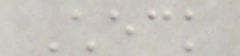Check
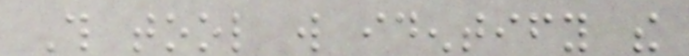This tool will identify the
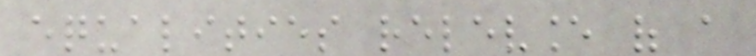equalities relevance of a
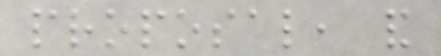proposal, and
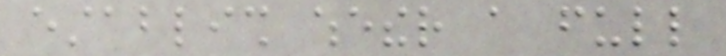establish whether a full
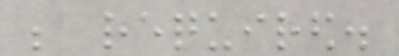be required.
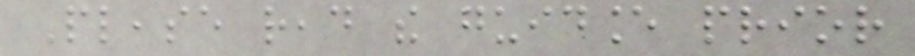Please read the guidance prior
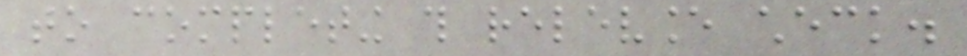to completing this relevance check.
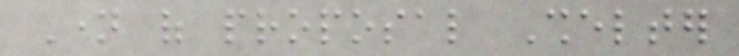Name of proposal Shelter
